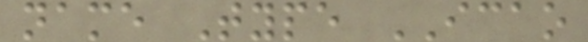name Type ICAO
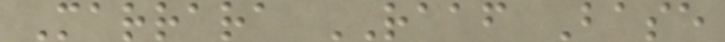Marrara RAAF Base
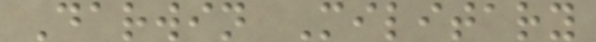Darwin Military
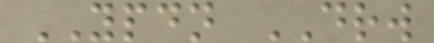YPDN DRW
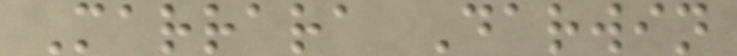Marrara Darwin
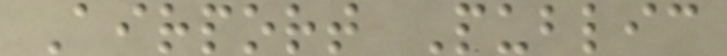Airport Public
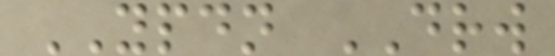YPDN DRW
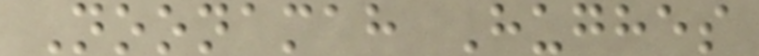Noonamah Hughes
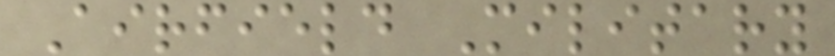Airfield Military
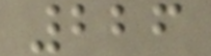226
